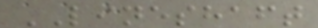LINESHAFT
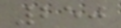250
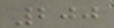200
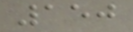150
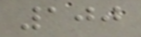100
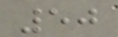50
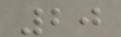20
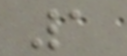1
